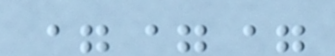===
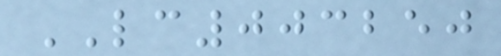LC003250
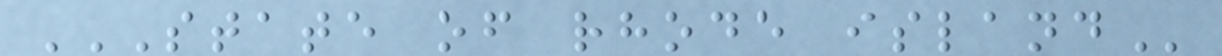STATE OF RHODE ISLAND
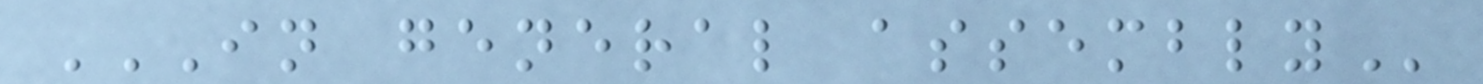IN GENERAL ASSEMBLY
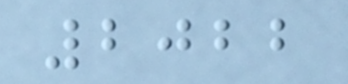2022
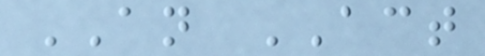AN ACT
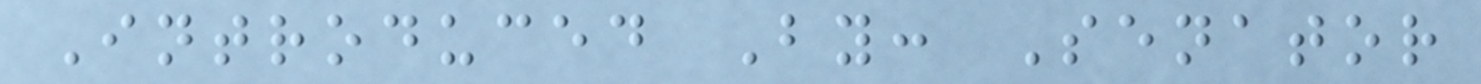Introduced By: Senator
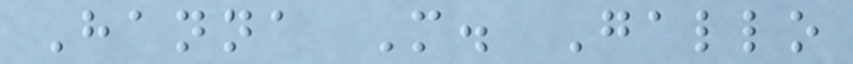Hanna M. Gallo
